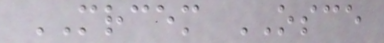MRCEM OSCE
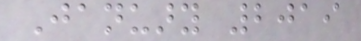January 2019
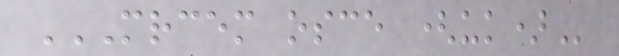MRCEM OSCE (UK)
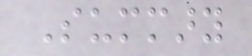Summary
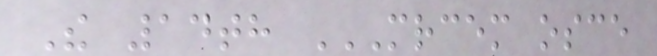The 14th MRCEM OSCE
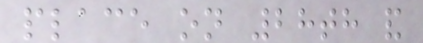place on 28th and
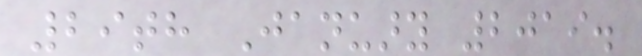29th January 2019.
